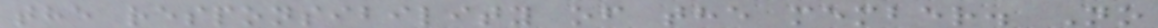the responsibility of the member. No
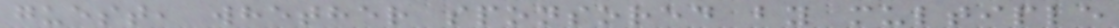guest, whether sponsored by multiple
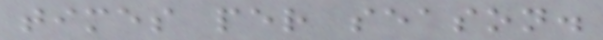times per season.
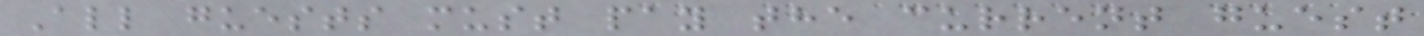All guests must pay the current guest
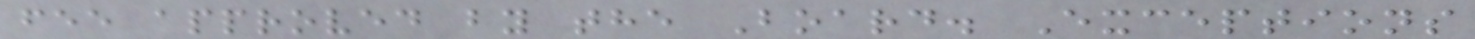fee approved by the Board. Exceptions
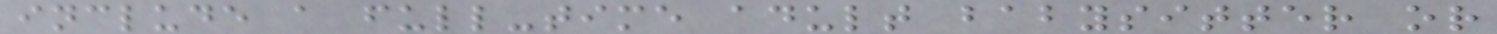include a full-time adult babysitter or
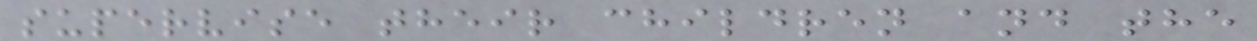supervise their children and the
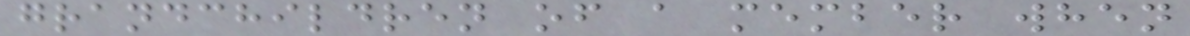grandchildren of a member when
